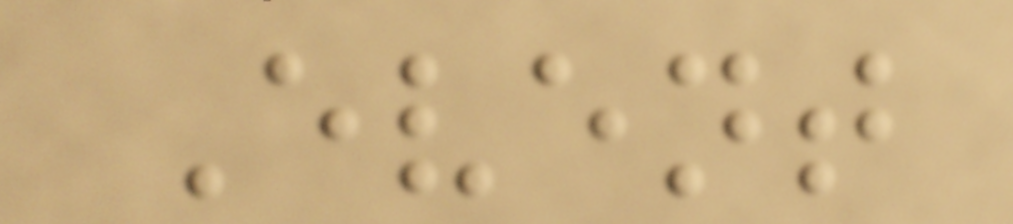Event
